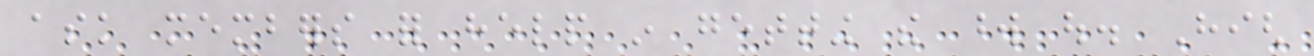ask members for help in getting the word out. High
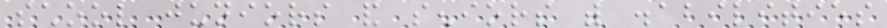school juniors and seniors with disabilities
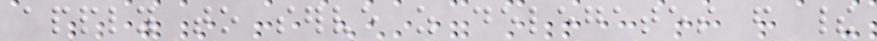apply to serve as delegates from their
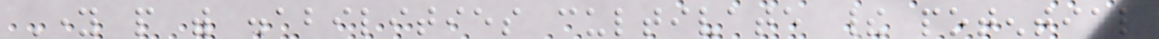Young people with disabilities cultivate their potential
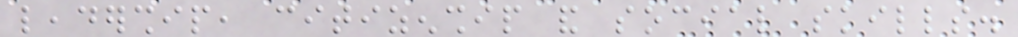leadership, citizenship and social skills.
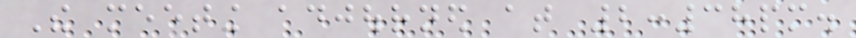The meeting adjourned at 2:38pm.
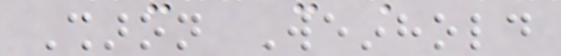Sharon Weinhold
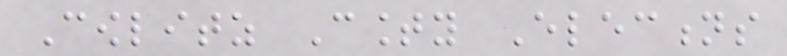Cowlitz County Elections
